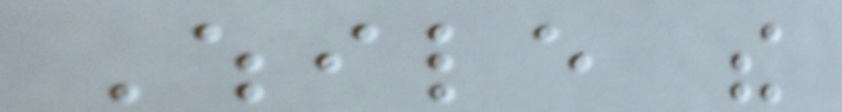While the
